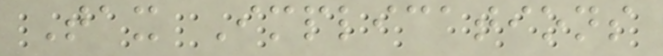Tax Implications
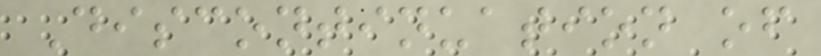Discontinuation of
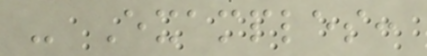- Examples:
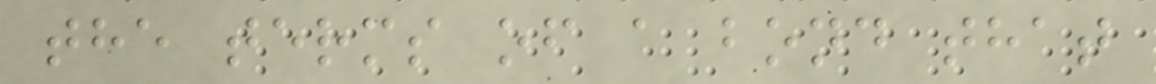the terms of a bond that
